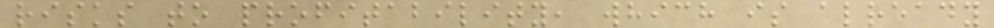risks to profitability, which is already
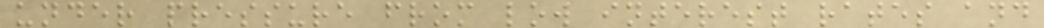under pressure from low interest rates and
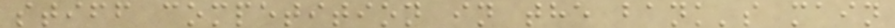stiff competition in the bank's main
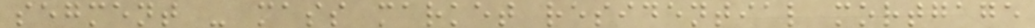segment - mass market residential mortgage
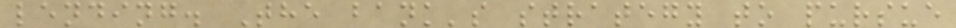lending. The bank's strategy to pursue
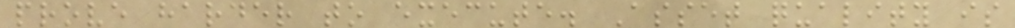prove harder to execute. Asset quality is
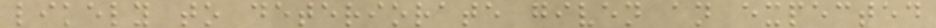likely to deteriorate given an expected
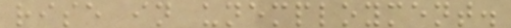rise in unemployment.
